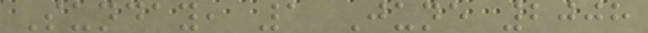Sunday, 1 June 2008
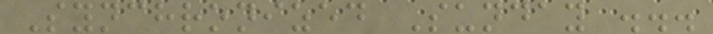Synchronized Sunday ...
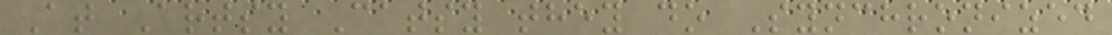At Artsy Catsy they do Synchronized
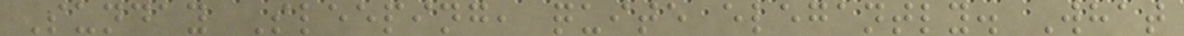Sunday Sleeping, quite elegantly. What
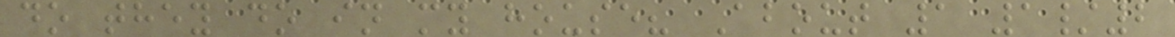do they do in my house? About 1 1/2
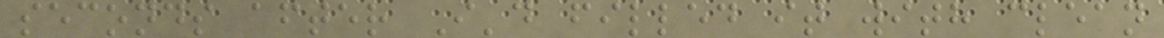seconds after I'd filled it with clean
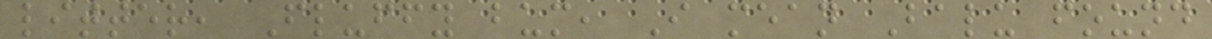litter, Fluffy bum, I mean Balu found
